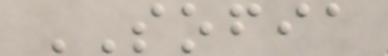SOFIA
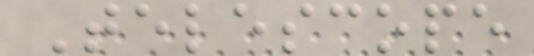Telescope
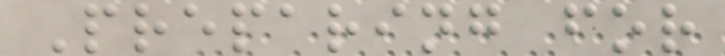Preparing for
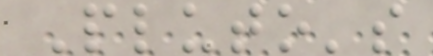Pluto's
